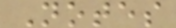Notes
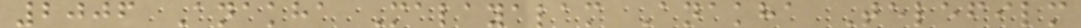2006 Anakha Malayalam Anakha Telefilm
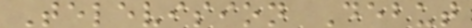Television Debut
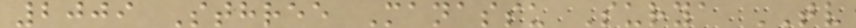2009 Sthree Manassu Surya TV
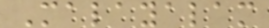Malayalam
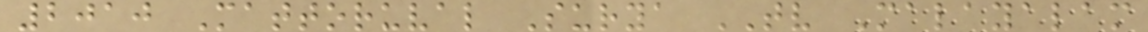2010 Mattoruval Surya TV Malayalam
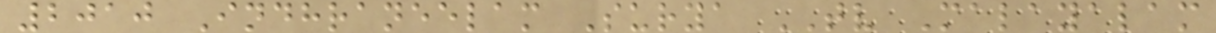2010 Indhraneelam Surya TV Malayalam
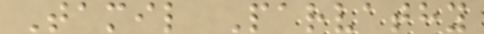Tamil Parvathy
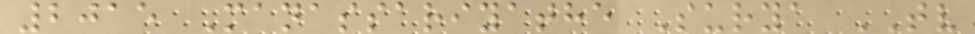2015 Manassariyathe Surya TV
